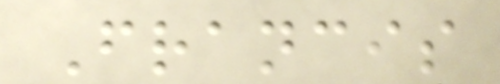Francis
